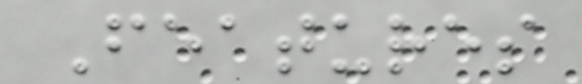Features
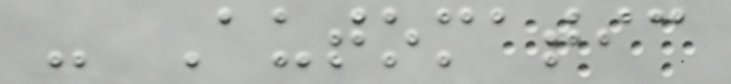- Automatic
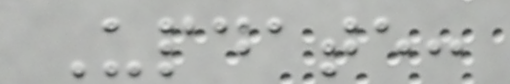Update:
